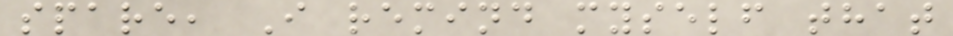spare, I remind myself that
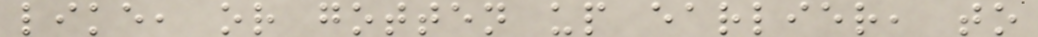like, or gotten up earlier, to
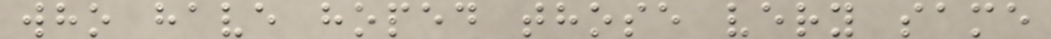who have hoped those very same
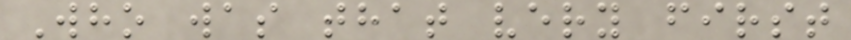Who was that very first
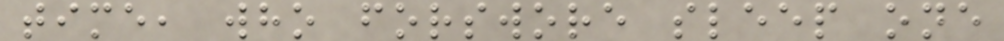time, who forswore sleep one
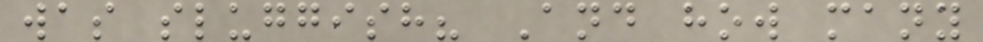was sluggish? And how many
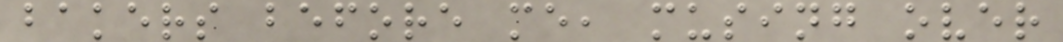bakers before me, musing over
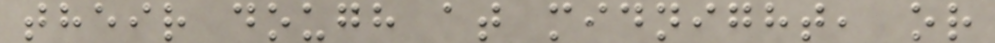their dough at midnight, or
